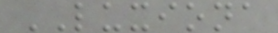LUXIONA
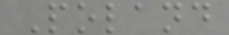Poland
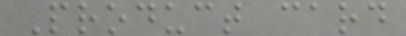Product card
